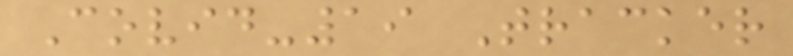Covid-19 Tracker
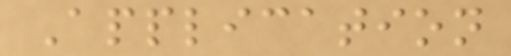Application
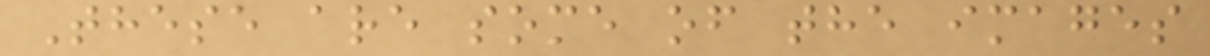These are some of the images
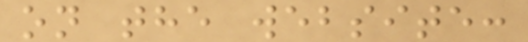on the website:
